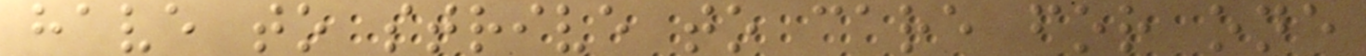have to strive to care for one
